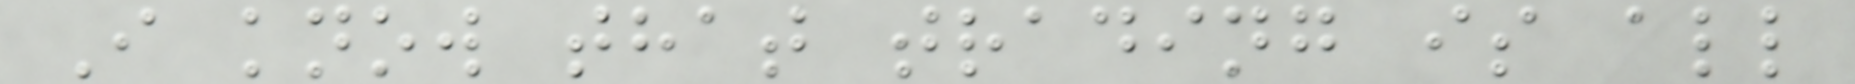I know that trading is all
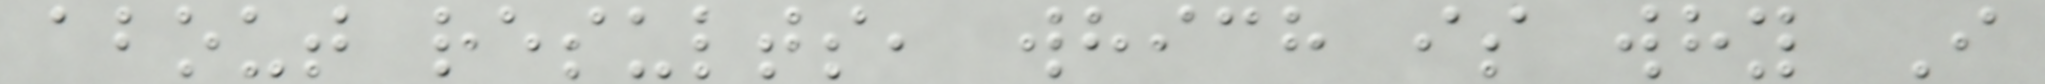about results, which is why I
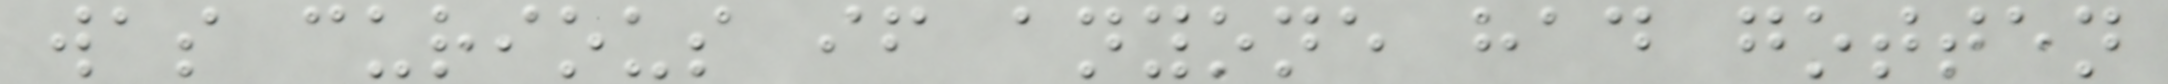was curious if anyone had gotten
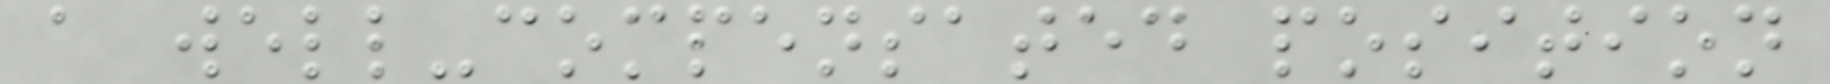a well-compensated position
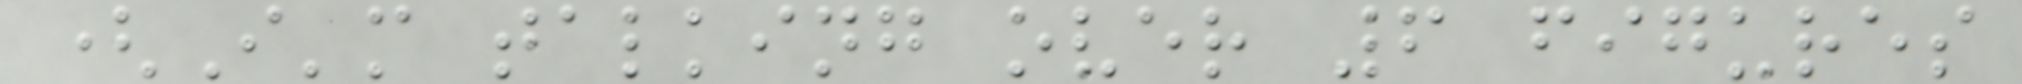(I'm talking over 6 figures
